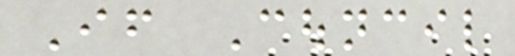If Council
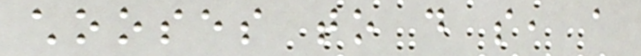chooses to do so, a
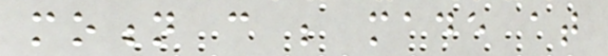motion can be made at
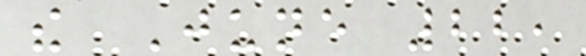the June 22,
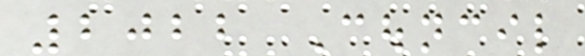2022 Council
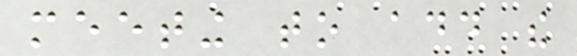meeting to add the
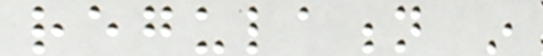regulation in
